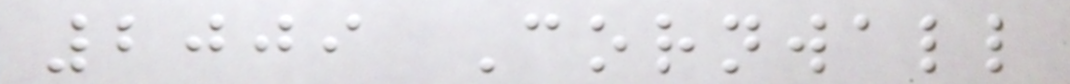2009 Cornwall
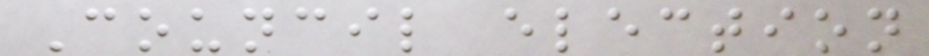Council election
